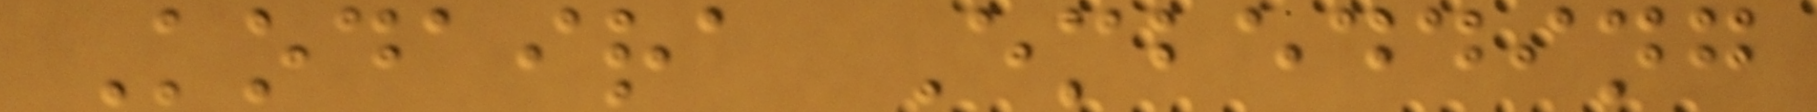Kodaira Embedding
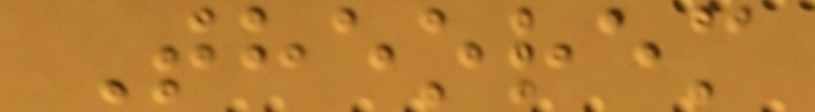Theorem
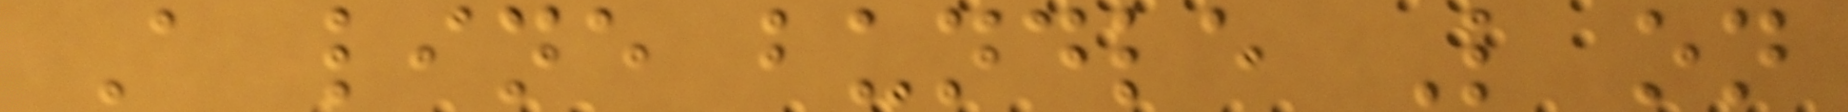A line bundle L on
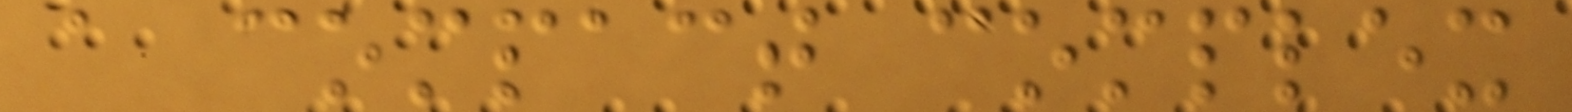a compact complex
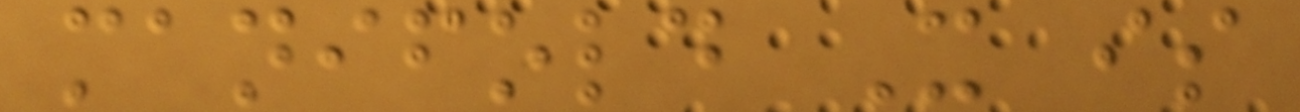manifold X is
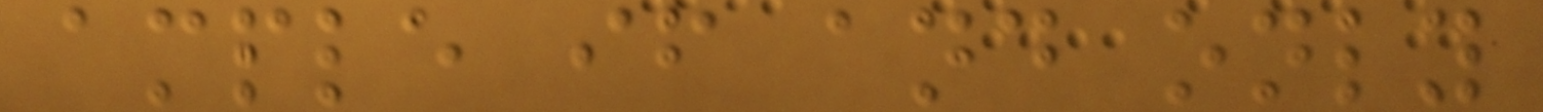ample if and only
